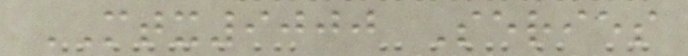MTX9000 Series
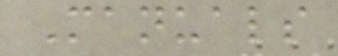Manuals
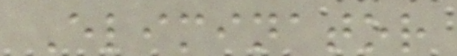Eliminator
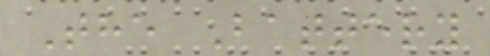The Battery
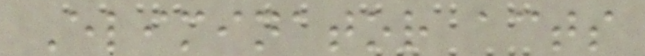Eliminator acts
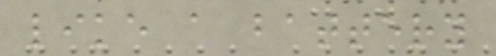like a battery
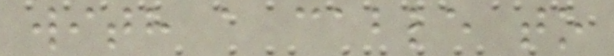with a cable to
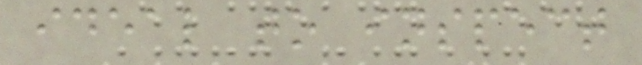ideal to inspect
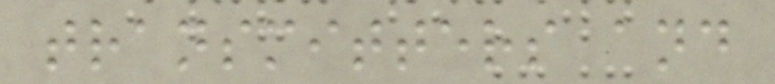transmitters and
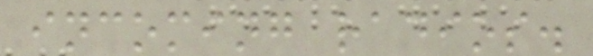incoming radios.
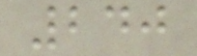240
